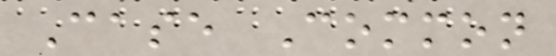Case Common
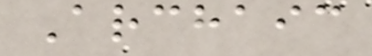Archaic
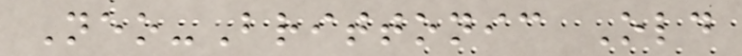Neo-Brittonic Old
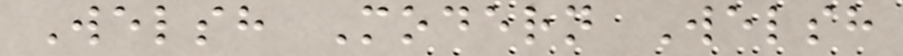Welsh Modern Welsh
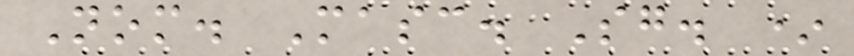Nom. Masc. Sg. *
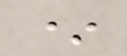*
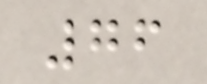76
